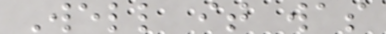Well it was
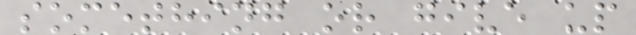something or give up
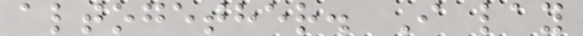altogether. I lay
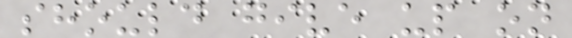should give up on
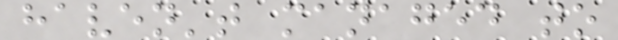haven't managed to
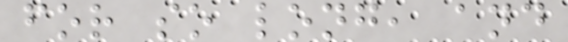for so long, and
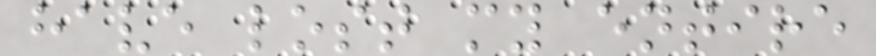have lost my entire
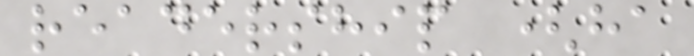readership (ha
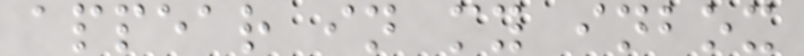appear in my inbox
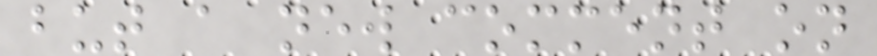but a new comment on
